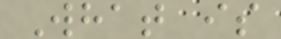What is
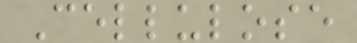Cellulose
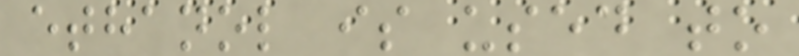ethanol is used to
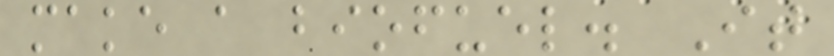make a biofuel. It
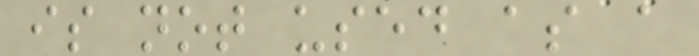is not used as a
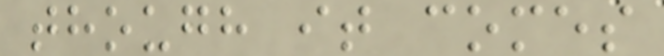though it comes
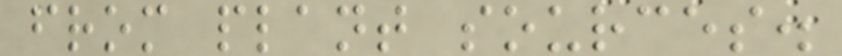from plant sources.
